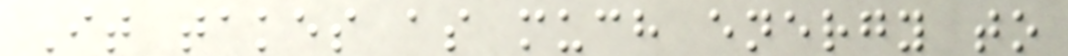It takes as much energy to
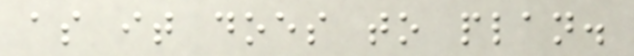as it does to plan.
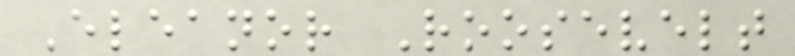Eleanor Roosevelt
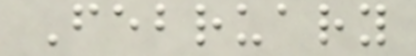February
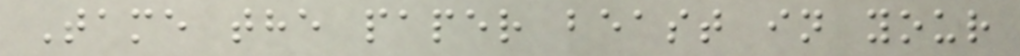Tame the paper beast in your
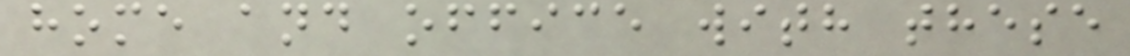home and office with these
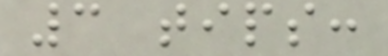3 tips:
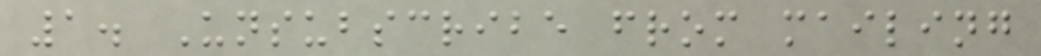1. Unsubscribe from mailing
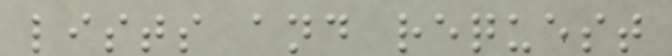lists and request
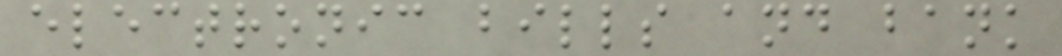electronic bills and bank
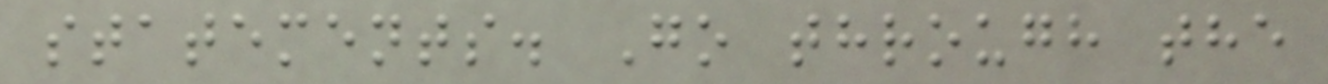statements. Go through the
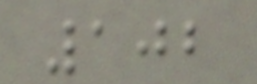102
